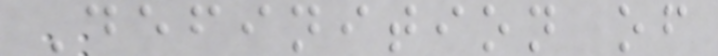Definition of
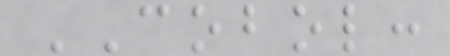COBOL:
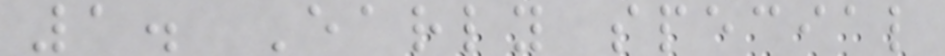1. Early special
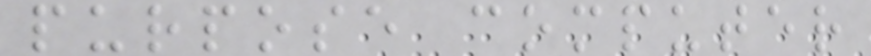purpose computer
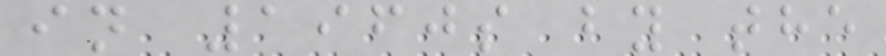in 1960s by the
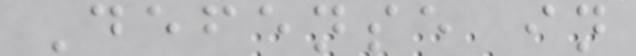Defense in
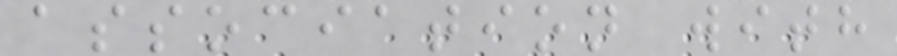association with
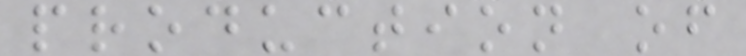production of
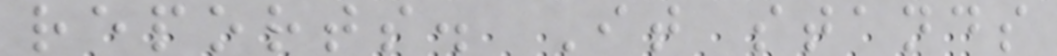reports. It stands
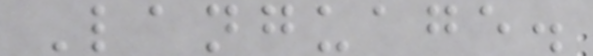Language.
